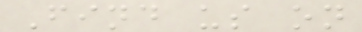Find us on
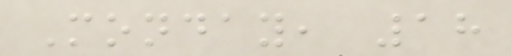Monday, 18
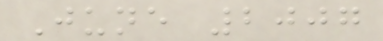June 2007
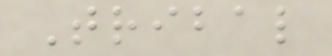Tribal
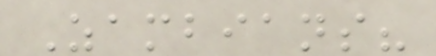Zambians?
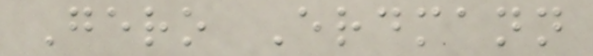Gero Erdmann
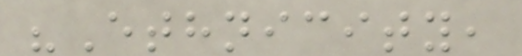"Ethnicity,
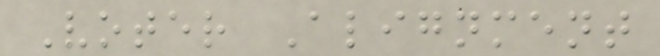Voter Alignment
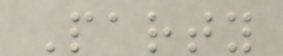Party
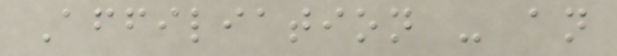Affiliation - an
